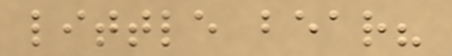little bear?
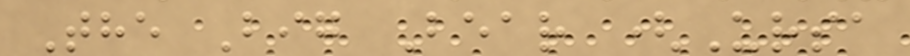The Big Bear (Ursa
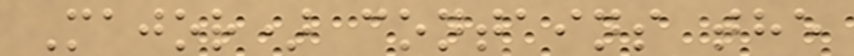Major) contains the
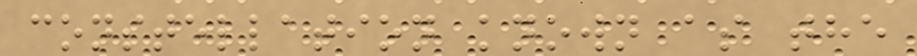constellation known as the
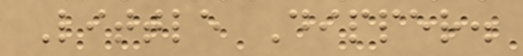Little Dipper.
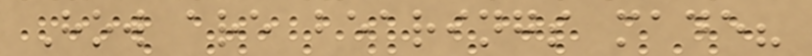How are bearings made?
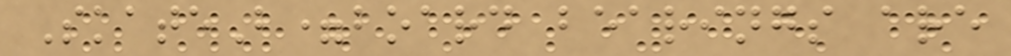SkateB=board bearings are
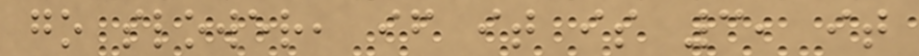go slower, if it is 3, it
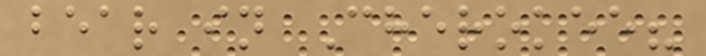bear in Cherokee?
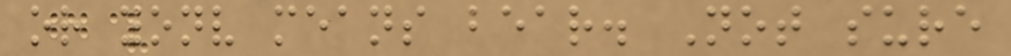or yonv means bear. Not sure
